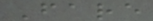Fare
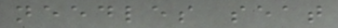needles seat
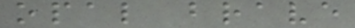opal brave
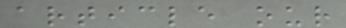article our
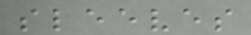sleeves
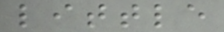little
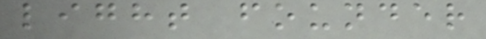light founder
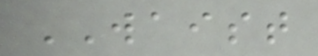WAIST
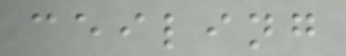ceiling
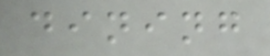dining
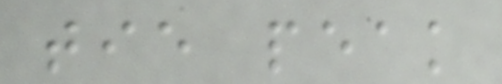tie peak
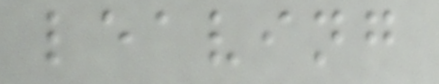leaving
